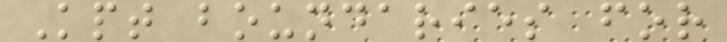Kpt boundaries for
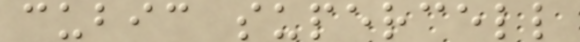cubic supercell
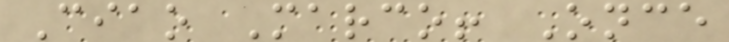Ciao Marco! Once
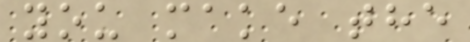you make the
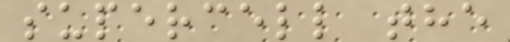supercell the
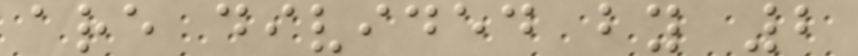are divided by 2
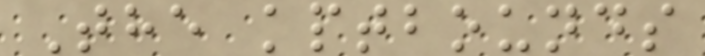The kptbounds
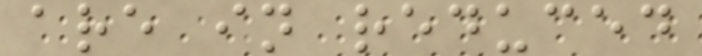are in reduced
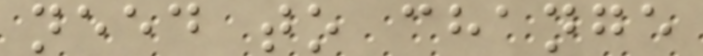need to change
